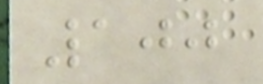100
